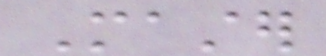Master
